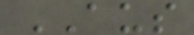AUS
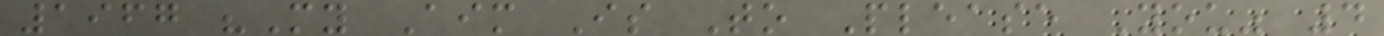1967 "My Aim Is To Please You" 4
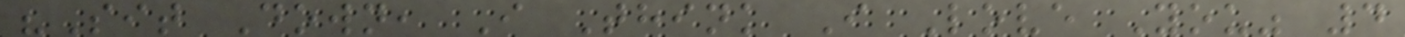"Sit Down, I Think I Love You" 4
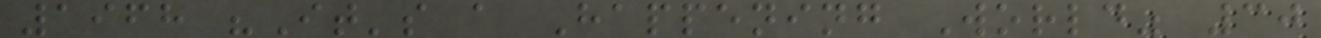1968 "It's a Happening World" 30
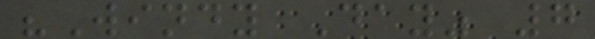"Windy Day" 7
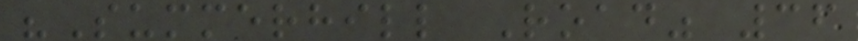"Summerhill Road" 36
